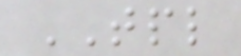TPL
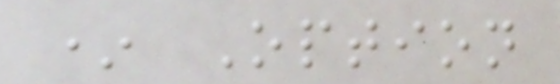* Option
